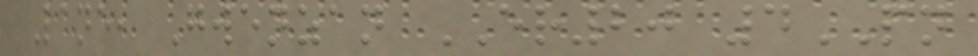Lane, Gwenzan ER20 4PN
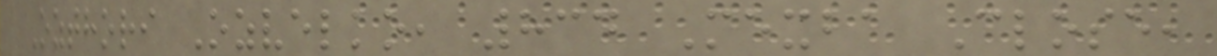Ozthori Ozvelko, 834 Mexba Close,
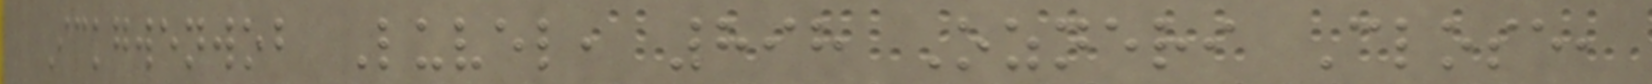Ickgwenwob Luvel, 898 Ozneri Close,
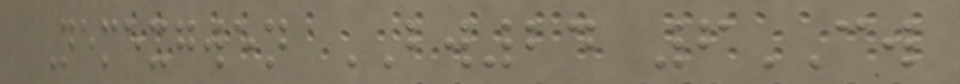Nemexgwen BW24 6CW
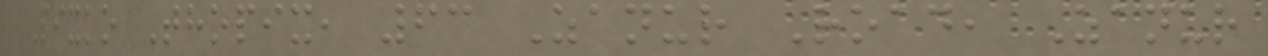Pixko Thopix, 63 Zanur Road, Zanur
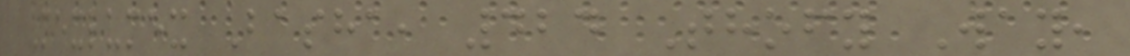Mexlumex Basha, 424 Thofy Way,
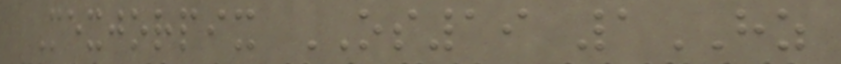Mexjorpix OS19 1HZ
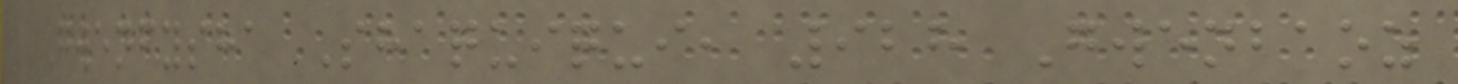Gwenfysha Shaquiqui, 928 Gwenbaoz
